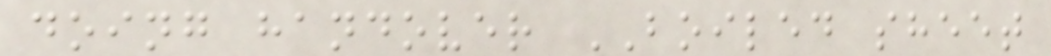doing handover BOILED sheet
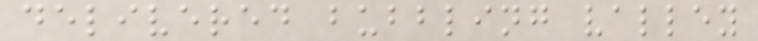delivered bubbling valley
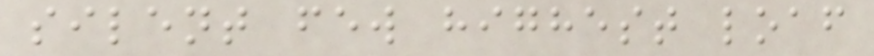silent few highest loaf
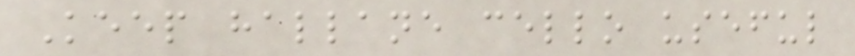Keep hallane cello useful
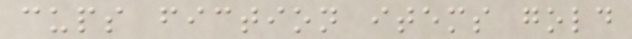cups fiction items gold
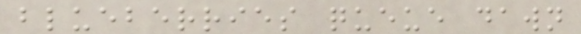blueberries queue dawn
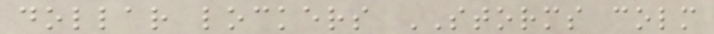dollar lockers STORMS colm
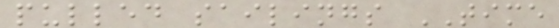pulled sailings TIME
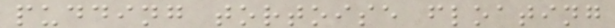pudding tortoise floating
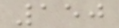150
